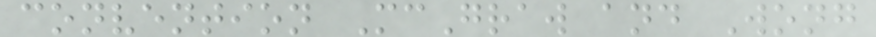convention McGraw and Wong
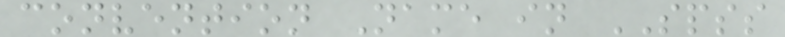convention Name in SPSS
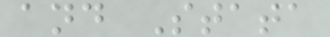and Stata
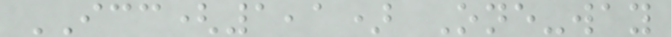ICC(1,1) One-way
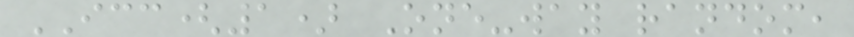ICC(1) One-way random,
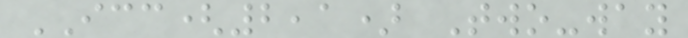ICC(2,1) Two-way
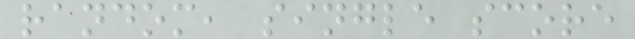random, single score
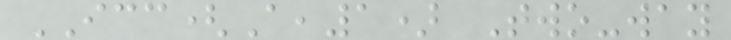ICC(A,1) Two-way
